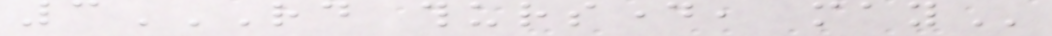3RD THURSDAY, MAY
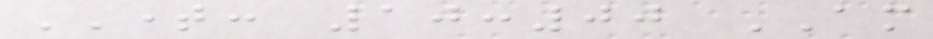TIME: 10:00 AM
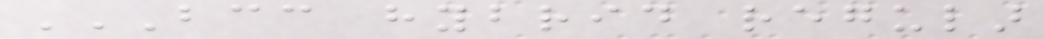BCC HYBRID REGULAR
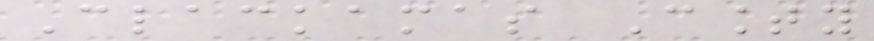Clackamas County
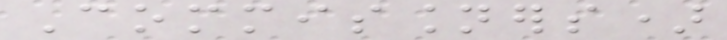Commissioners)
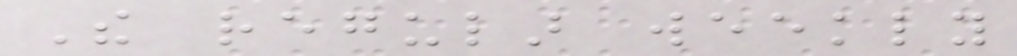The regular weekly
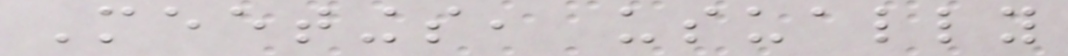Meetings, usually
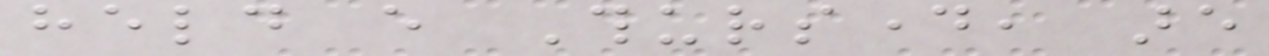held every Thursday, are
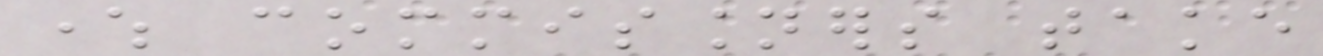where commissioners take
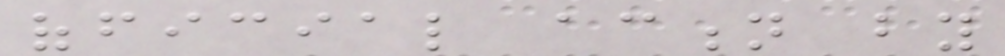official action by
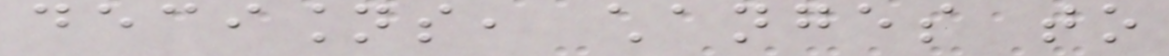decisions, changes to
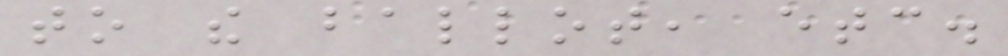to the ballot, etc.
